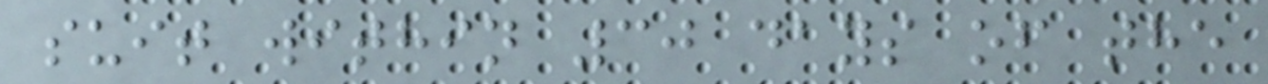suit within 30 days of the
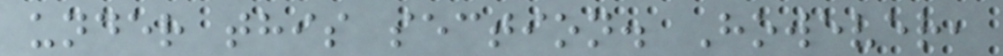under this section. However,
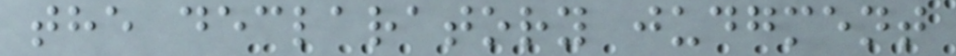the declaratory judgment
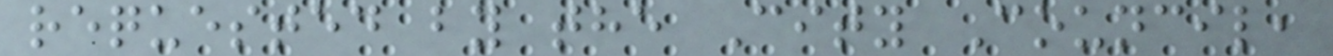requested by the City Council,
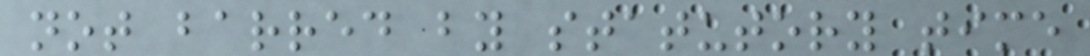not barred by statutory time
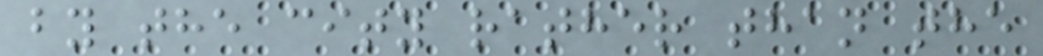by the city rather than the
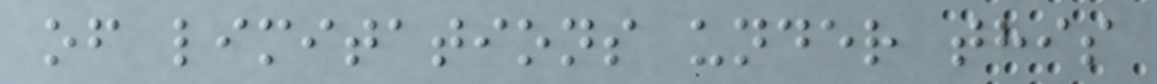of limitations under this
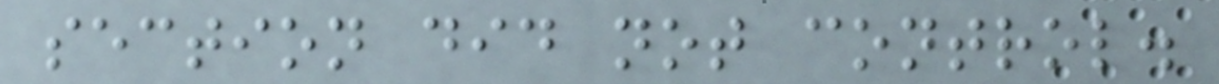section did not control.
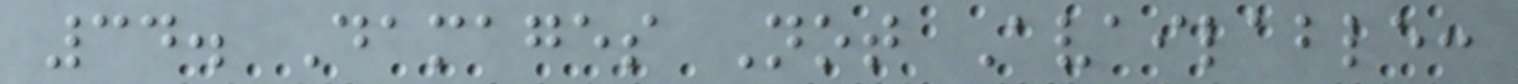34. Damages Not Available:
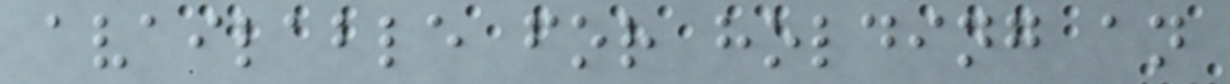available for holding an
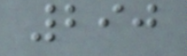290
